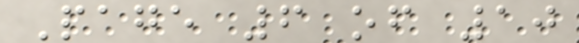Page 6 of 10
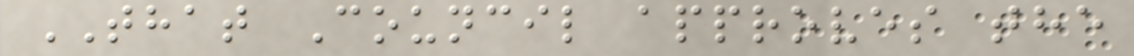THAT Council approves the
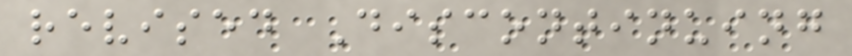revised Discontinuing
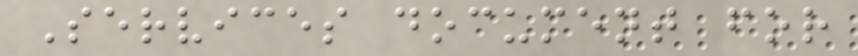Services document for
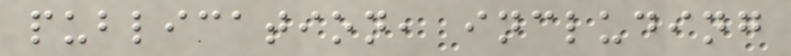publication, including
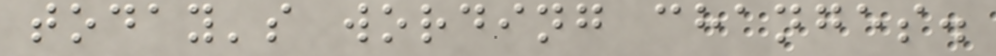today's wording changes.
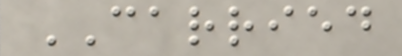CARRIED
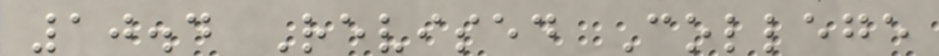10.4 Revised College
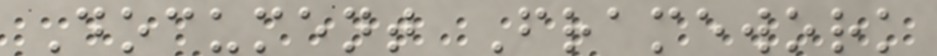Document Framework
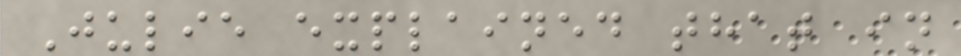Julie explained that in
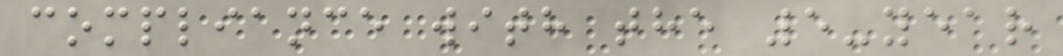compliance with the 5-year
